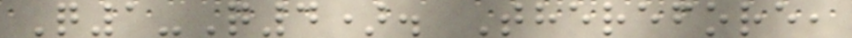Q1-Q4). Therefore,
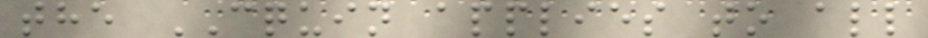the CQUIN applies to all
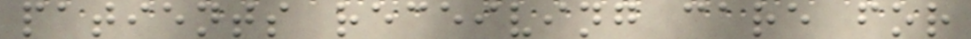patients receiving care for
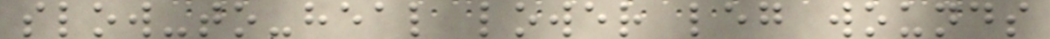slow-to-heal lower leg wounds
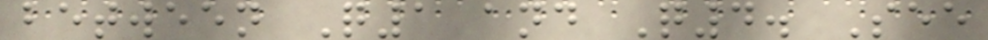between Q1 and Q4. See
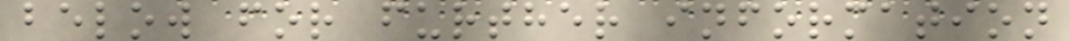below for further information
